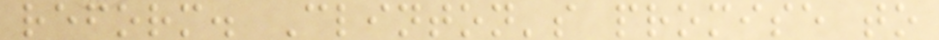reform. Clinton's promise to
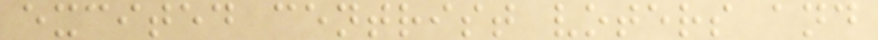excited centrist voters and
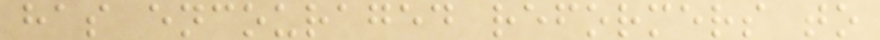has encouraged reformers to
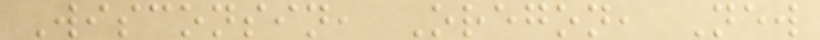Wisconsin, Oregon, New
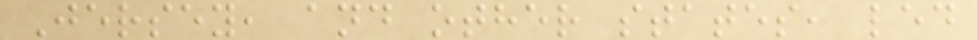Jersey, and other states, led
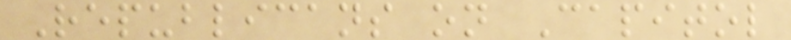Republicans on Capitol
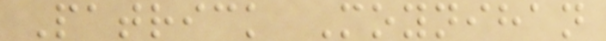Patrick Moynihan
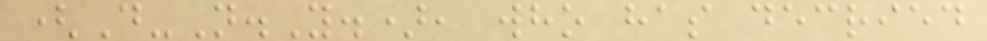(D-N.Y.), who has decried
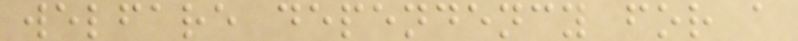welfare dependency for a
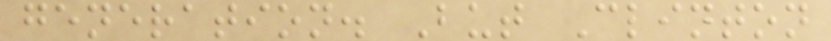generation. But Clinton
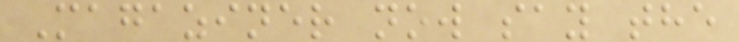Magaziner now say the
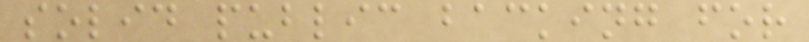solid public backing for
